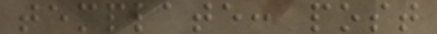template: post
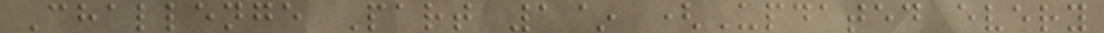Challenge Part 1~ (Updated every
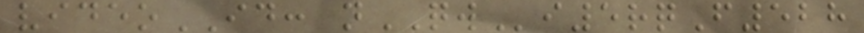videoID: nQWi5rqF528
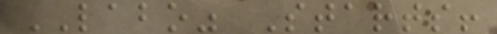LABO" Starts!
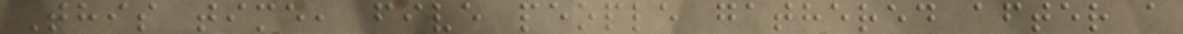This time, five people gathered after a
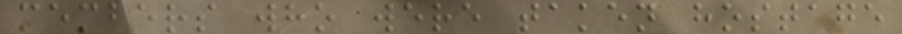members who were taken hostage
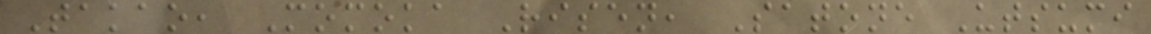Takao, Momoka Risen, Satone Utsumi
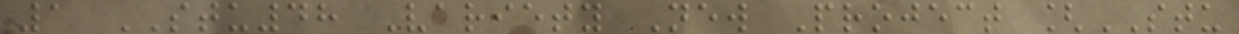1 STU48 Variety New Project [STU
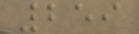259
